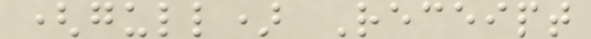(gull) Receipt
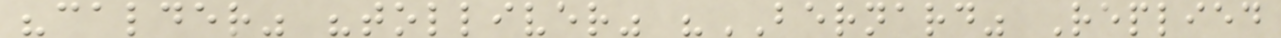"calder" "tolliver" "BERNARD" Replied
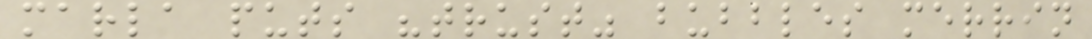marla puts "trust" bubbles merrin
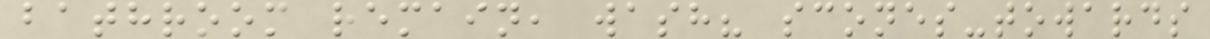bathroom remain, wash? scones-towards
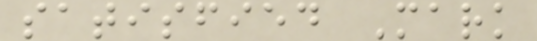satisfied Mark
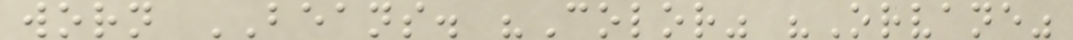worn BEANS. "Color" "Orvane"
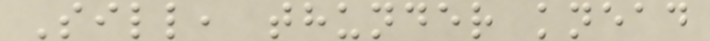Sill, thunder knead
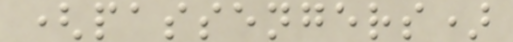(passengers)
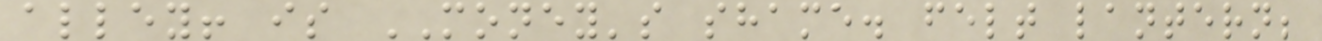alley! is MONEY's shame. felt lantern;
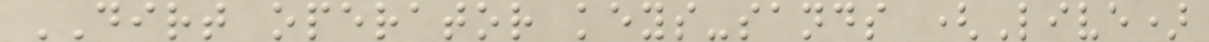DIRT operator keys-sands (Live)
